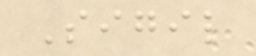Sigil
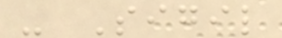- Sigil
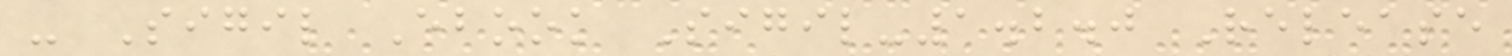- Sigil Ebook Sigil-1.2.0 Release
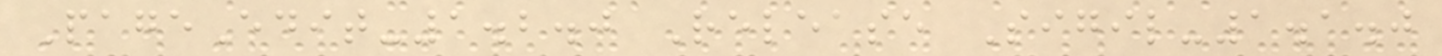PageEdit-1.2.0 Release Sigil-1.1.0
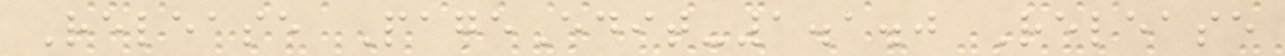Release PageEdit-1.1.0 Release
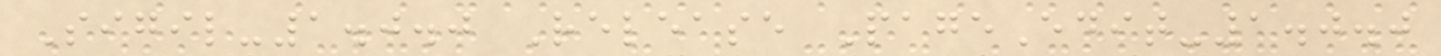Sigil-1.0.0 Release PageEdit-1.0.0
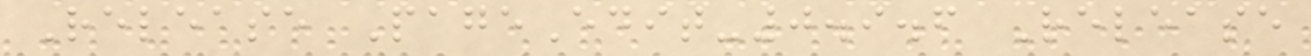Release PageEdit-0.9.6 Release
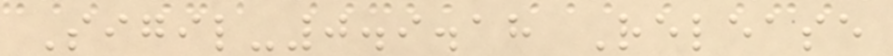Sigil-0.9.18 Release
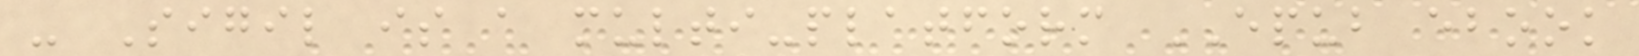- Sigil is a multi-platform EPUB ebook
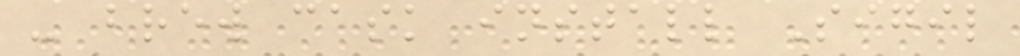- brew cask install Sigil
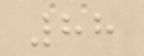88
